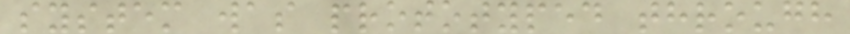system was prototyped through
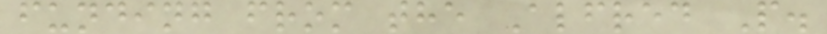funding from the Alfred P.
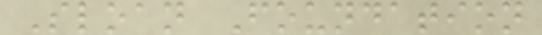Sloan Foundation
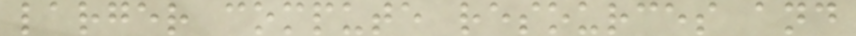larger compute resources and
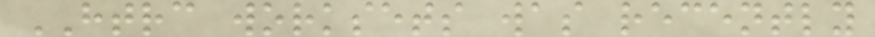HTRC worksets was recently
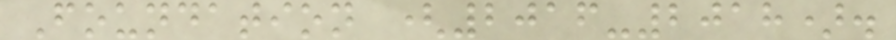Foundation (2016-2018).
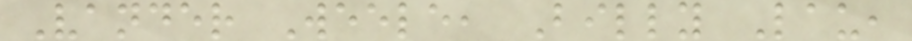Vander Weele, Billy Lau,
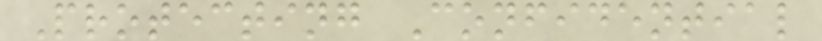Protecting Confidential
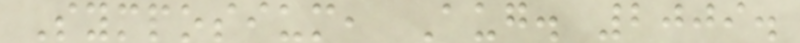Symposium, Aug. 2009.
